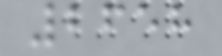2658
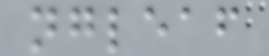ngleaf
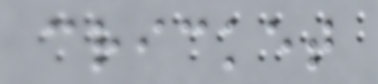cricket
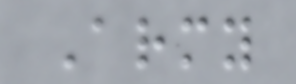Army
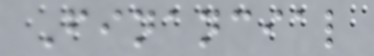Financial
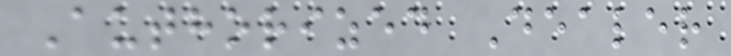Authorized Dealer
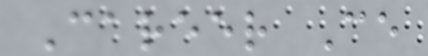Career Ce
